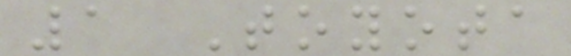1 Toyota
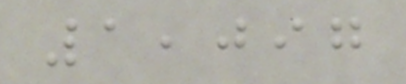1,097
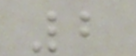2
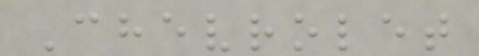Chevrolet
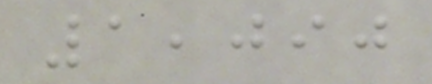1,090
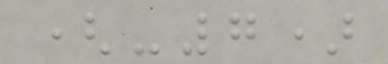(-7)
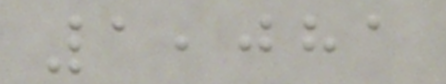1,081
